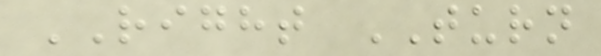RIGHT TURN
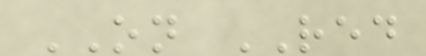ON RED
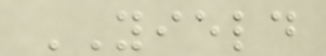YIELD
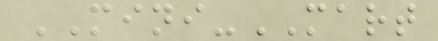MINI-MART
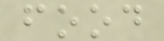food
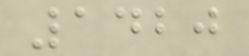1420
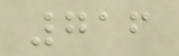716
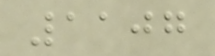1107
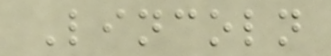Lincoln
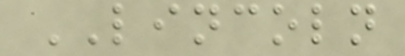LINCOLN
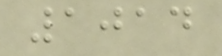1014
